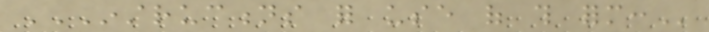INSTRUCTIONS FOR USE OF THIS FORM:
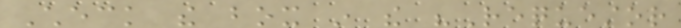Check the box in the "Requestor
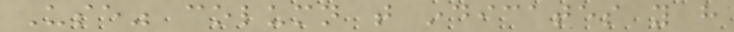Use" column that indicates you have
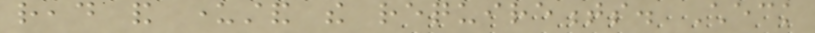read and understand the requirements. Check
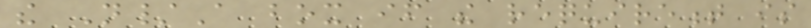the N/A box if the requirement is
